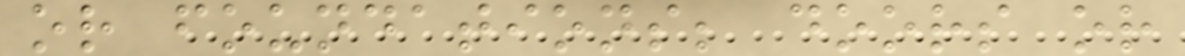or foundations; doors or
